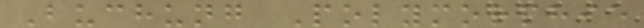Buchung Polymorphie
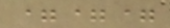===
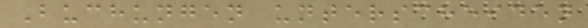Buchungen unterscheiden
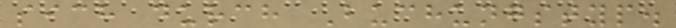sich durch Buchungstyp.
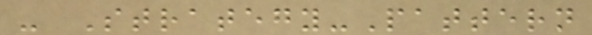- Strategy-Pattern
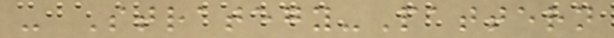- Strategy-Pattern
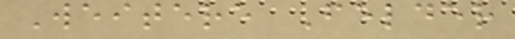Weitere Felder
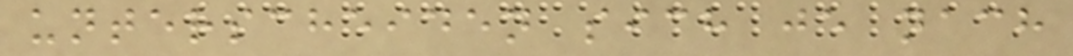unterscheiden sich je nach
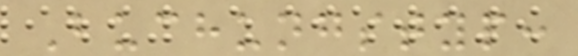Buchungstyp:
